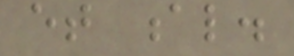et al.
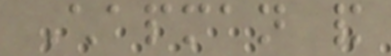Chapman and
